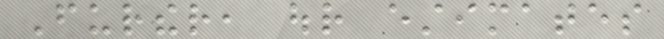Further, our estimates
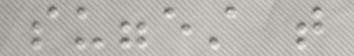suggest that
